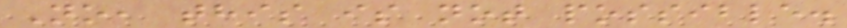No, this is not possible.
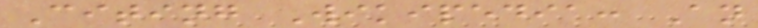Citing Wikipedia: An
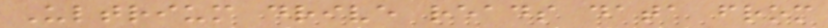Ultrium drive reads data from
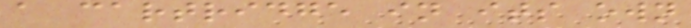a cartridge in its own
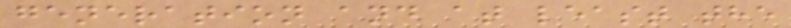generation and at least the
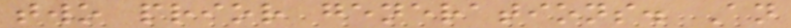two prior generations. An
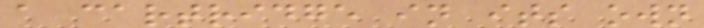a cartridge in its own
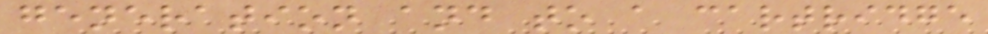generation and to a cartridge
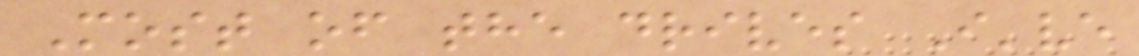Most of the drives I've
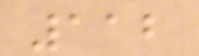112
